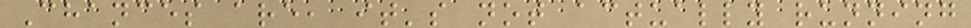Chances are, it's not actually running
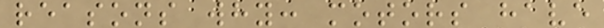reasons why: motors have
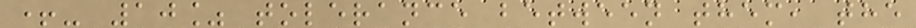+- 10% tolerance between them, the
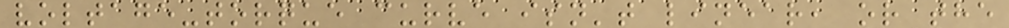voltage-torque curve isn't linear, or the
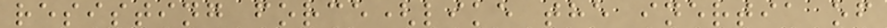resisting force(like the inertia of
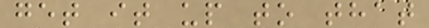get it up to that
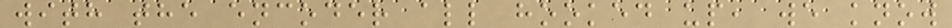with the encoder all hooked up, we know
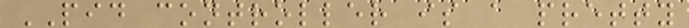PID controller is a pretty
